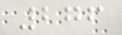276
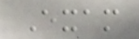Exam
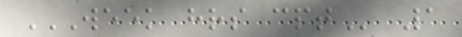WEEK HRS CPT 1
